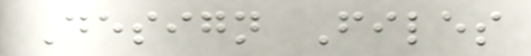Design Files
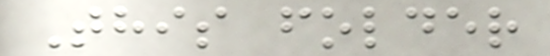This folder
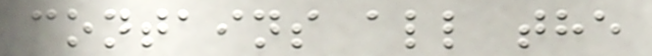contains all the
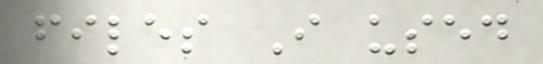files I used
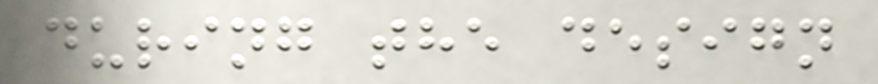during the design
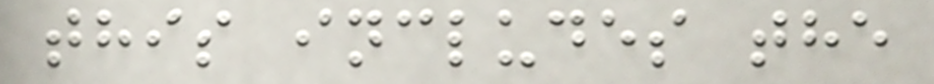this includes the
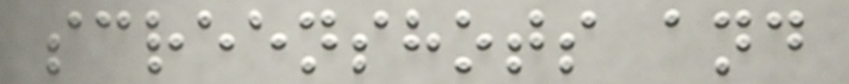screenshots and
